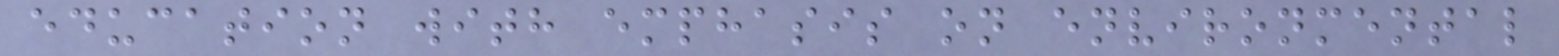education with emphasis on environmental
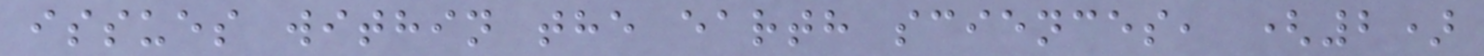issues within the earth sciences, (2)
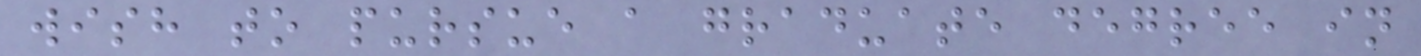wish to pursue a graduate degree in
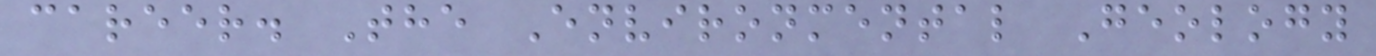career. The Environmental Geology
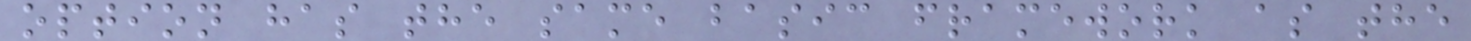option has the same basic framework as the
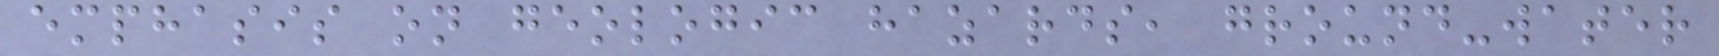emphasis on geologic hazards, ground-water
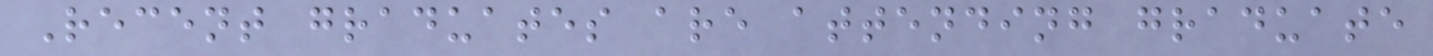Recent graduates are attending graduate
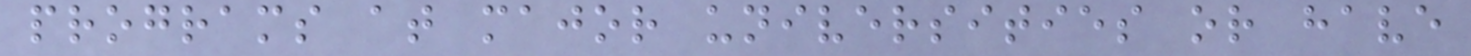programs at major universities or have
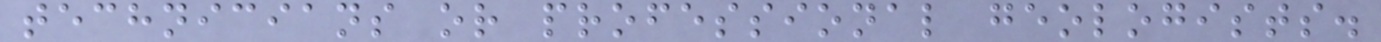technicians or professional geologists.
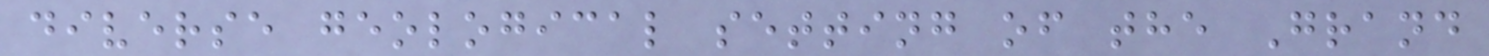diverse geological setting of the Grand
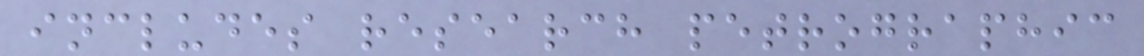includes research petrographic
